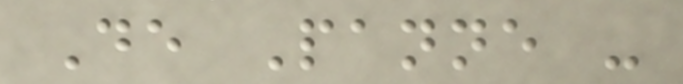De Panne -
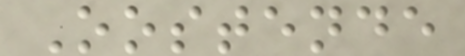Oostende
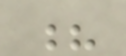?
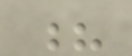?
